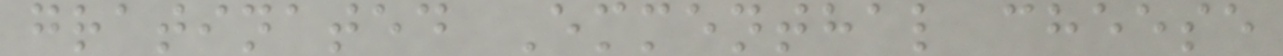gratinated Emmenthal cheese
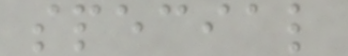special
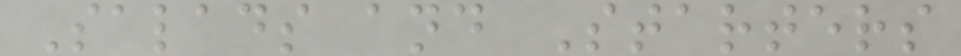Salads and Starters
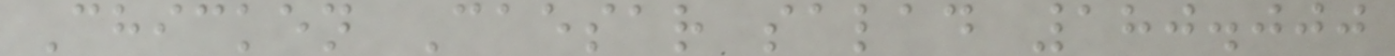Chicken Caesar salad 180.000
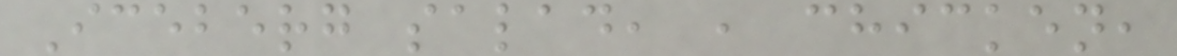Iceberg salad, , chicken,
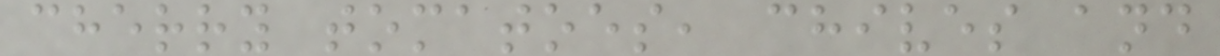cherry tomatoes, chives and
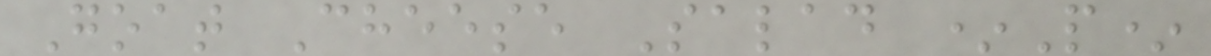Goat Cheese Salad *P*
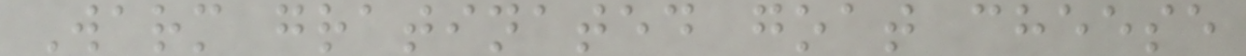Warm gratinated goat cheese
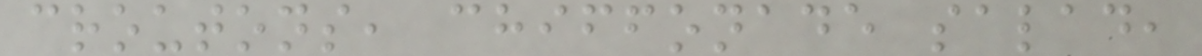croutons, chiffonade salad,
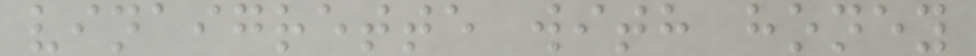vinaigrette with honey
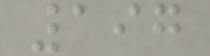197
